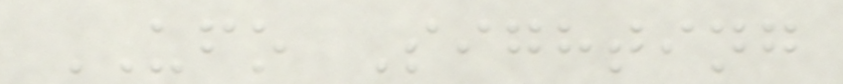UFO Sighting
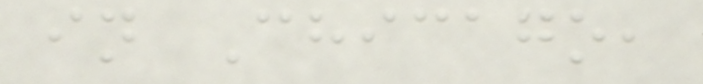in Chicago,
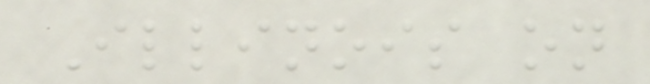Illinois on
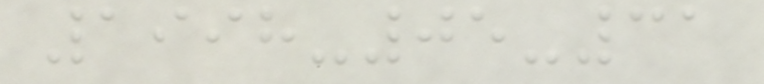1998-05-31
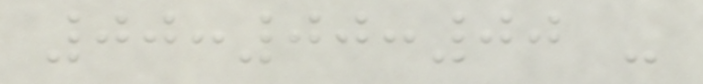00:00:00 -
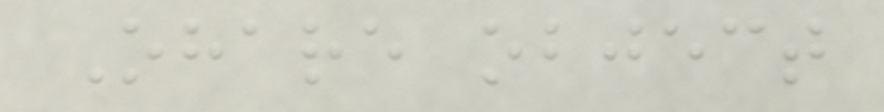Ohare object
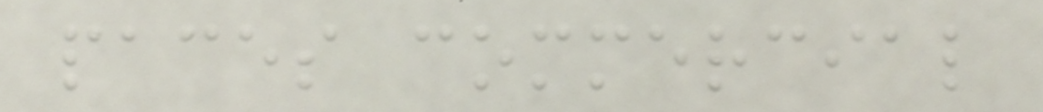paces commercial
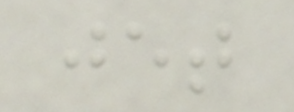jet
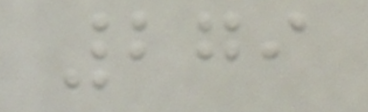279
